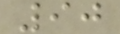90
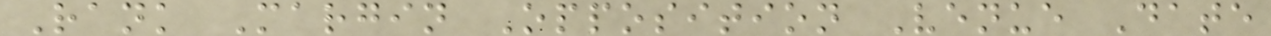Rank Margin Opposition Venue Date
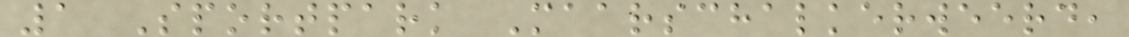1 Sportpark Maarschalkerweerd,
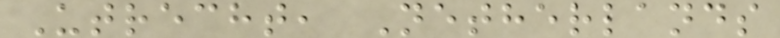Utrecht, Netherlands
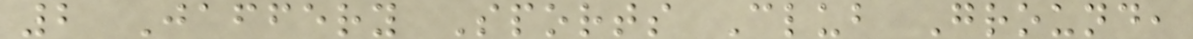2 Jaffery Sports Club Ground,
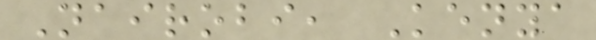Nairobi, Kenya
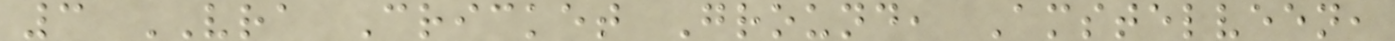3 VRA Cricket Ground, Amstelveen,
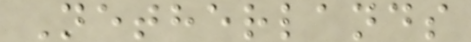Netherlands
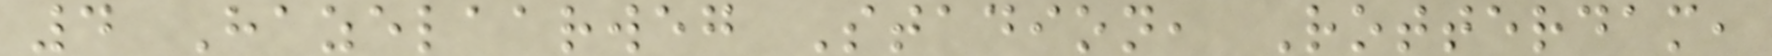4 Hazelaarweg Stadion, Rotterdam,
